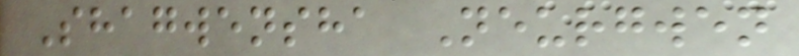Shagwensha Neurgwen
